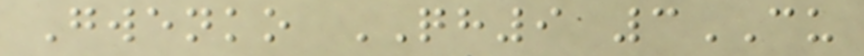Gwenko QH9 3CU
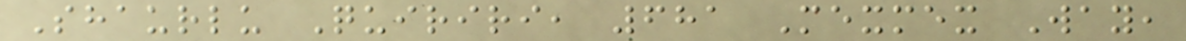Shaurlu Quiriri, 681 Mexmex Way,
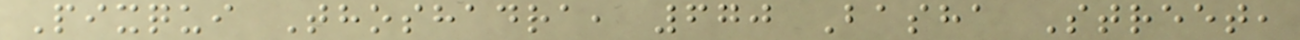Pixqui Thoshadra, 670 Basha Street,
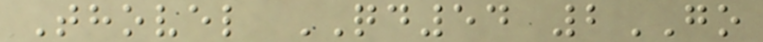Thovel QD54 2GO
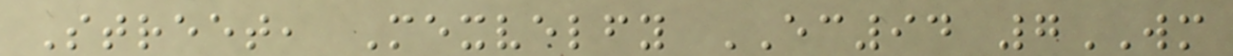Street, Mexvelfy EC94 7WM
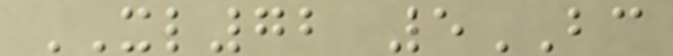XL72 5BC
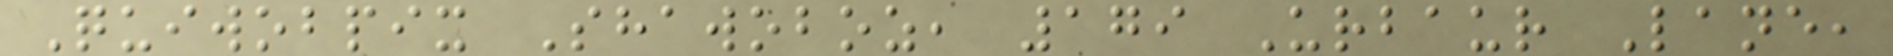Quiwobpix Shawoboz, 179 Urbaur Lane,
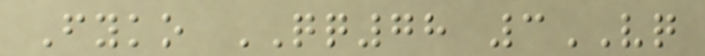Fyko QQ78 3VQ
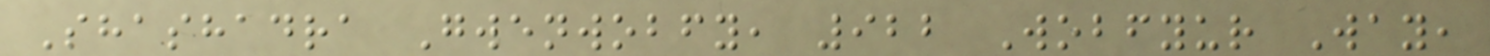Shashadra Gwenwobfy, 922 Wobfyur Way,
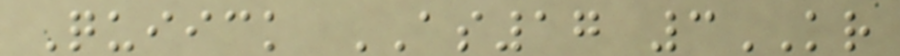Quiick AS17 3KR
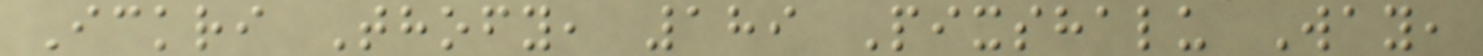Ickri Thofy, 189 Pixshalu Way,
